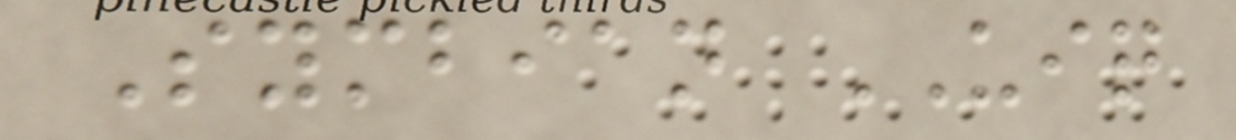Symbian UIQ
